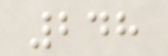248
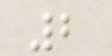2
